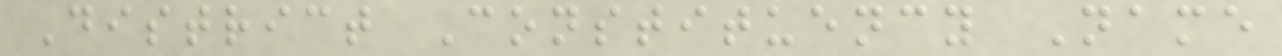District Constituency Name
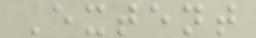Extent
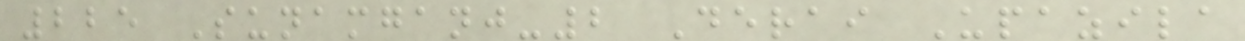225 Sunamganj-2 Derai Upazila
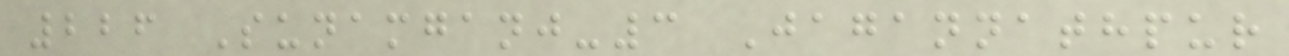226 Sunamganj-3 Jagannathpur
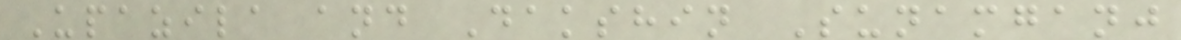Upazila and Dakshin Sunamganj
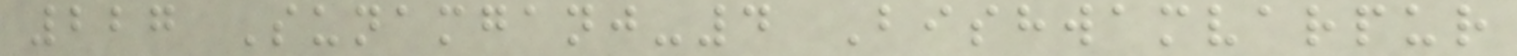227 Sunamganj-4 Bishwamvarpur
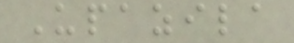Upazila
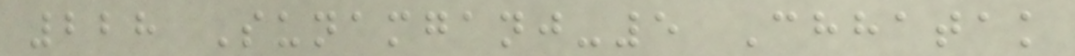228 Sunamganj-5 Chhatak
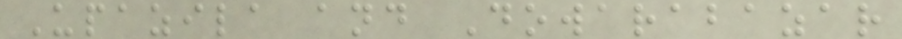Upazila and Dowarabazar
